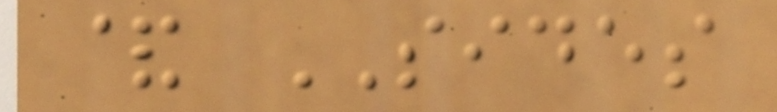& SIDES
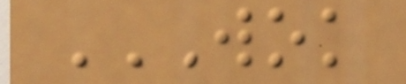WOK
